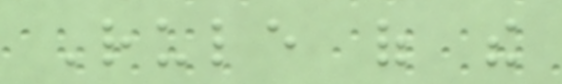Rule of the
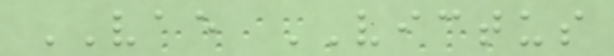VAE VICTUS
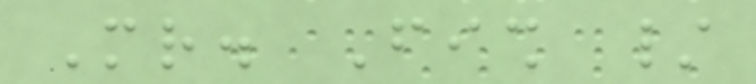Mr. Fish /
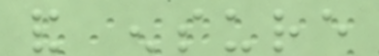and ensure
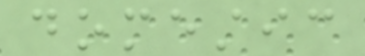domestic
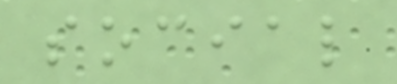social
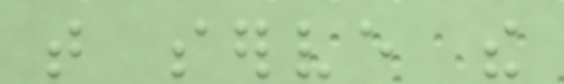that serve the
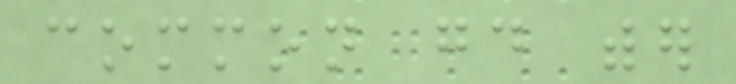common good wither
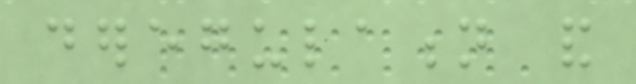deregulation and
